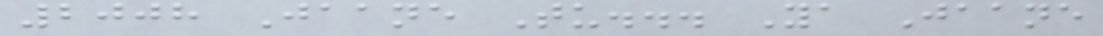2008 Jaane Tu... Ya Jaane
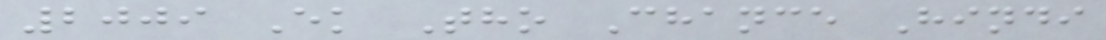2009 Ek Tho Chance Hindi
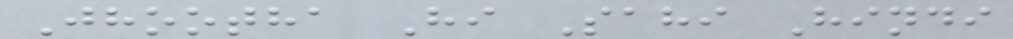Jhootha Hi Sahi Hindi
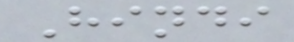Hindi
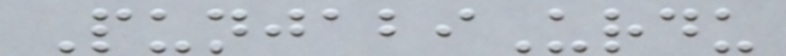PunjabiUrdu
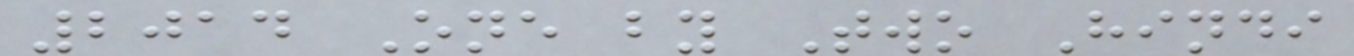2014 One by Two Hindi
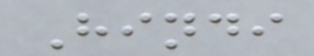Hindi
